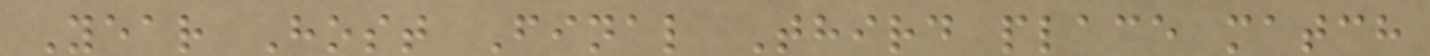Year Host Final Third place match
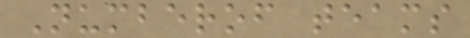Numberof teams
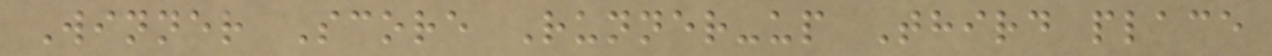Winner Score Runner-up Third place
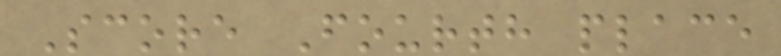Score Fourth place
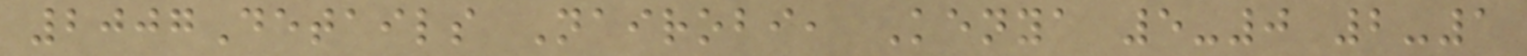2007Details Nairobi, Kenya 5-0 2-1
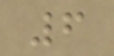6
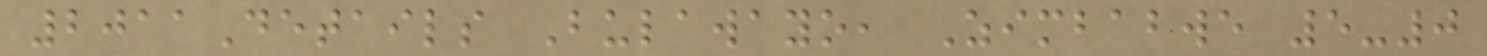2011Details Bulawayo, Zimbabwe 5-0
